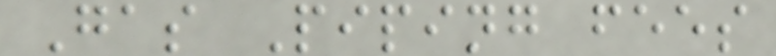Gas Piping fees
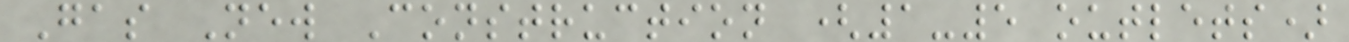Gas New Construction (1-5 outlets)
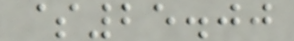$25.00
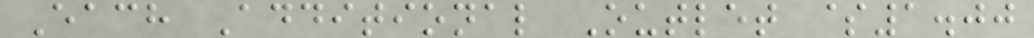Each Additional Outlet $1.00
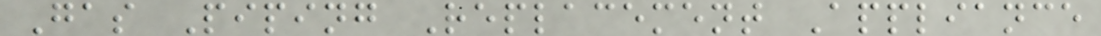Gas Piping Replacement Appliance
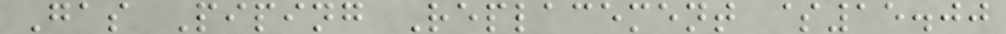Gas Piping Replacement $15.00
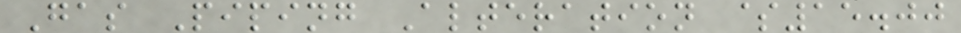Gas Piping Alteration $15.00
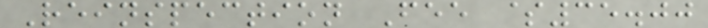Reinspection Fee $35.00
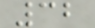32
